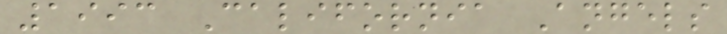1993 California Angels
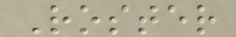Roster
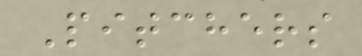Pitchers
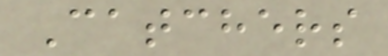Catchers
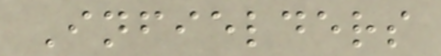Infielders
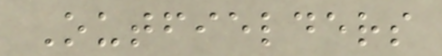Outfielders
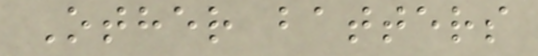Other batters
